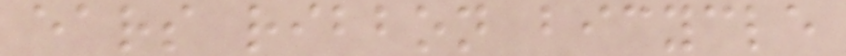ears ribbon bicycle
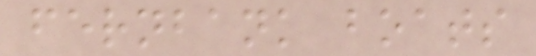fernbank boats
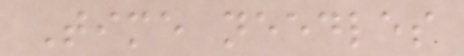Time needles
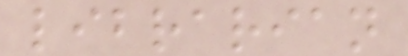librarian
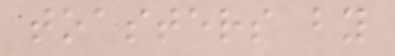toasters by
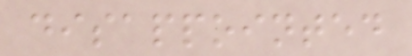disappointed
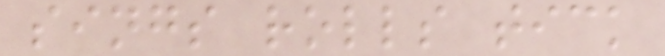sings rolls tick
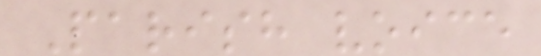Parish voice
